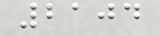2104
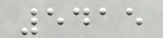5415
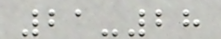21-28
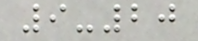9-20
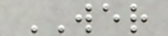WER
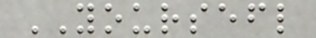YOURSEFL
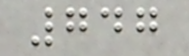747
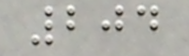204
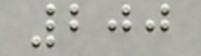200
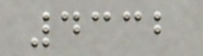4332
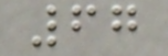67
